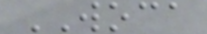WOCA
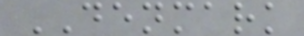DENMARK
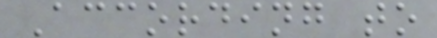According to
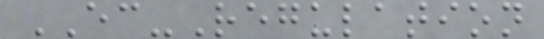EC-Regulation
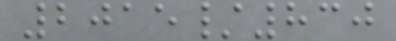2015/830
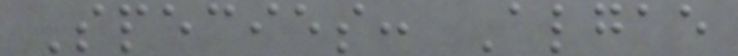Species: Algae
